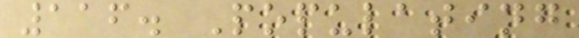116. Populating
